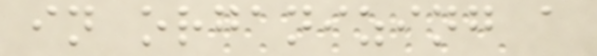in organizing a
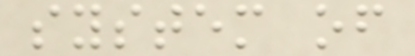system of
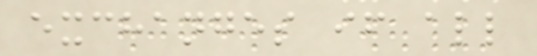exchanges if all
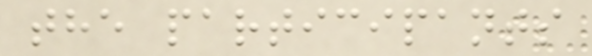the participants
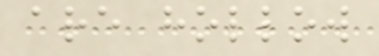are hollow
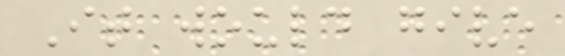It would give
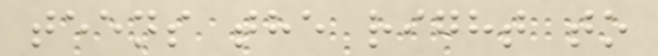teens the right to
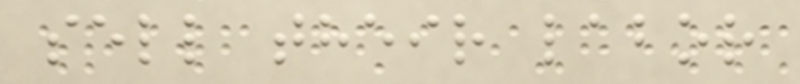sell their labor
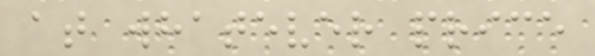at whatever price
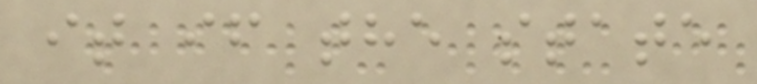it if the state
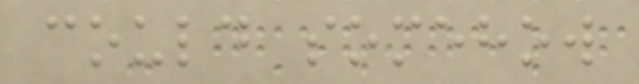could somehow
